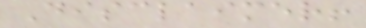Disclaimer!
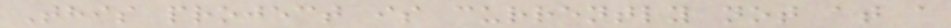This project is currently not at a
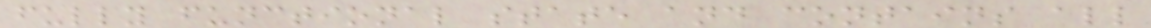fully functional state and contains all
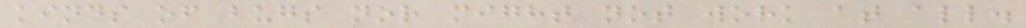kinds of bugs nor might not work at all.
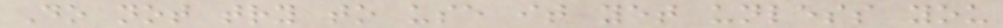Do not try to use it yet unless you
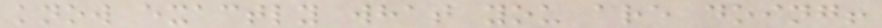know exactly what you are doing!
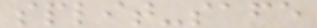split-safe
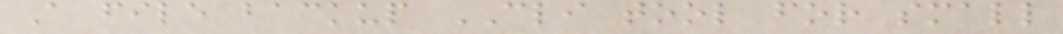A file backup CLI tool for small
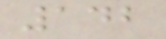142
